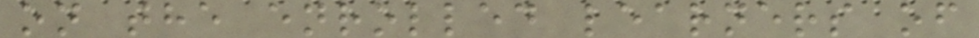on the enrolled learners of
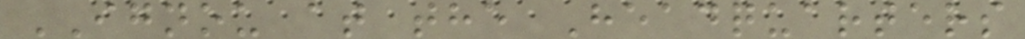IGNOU at the Headquarters
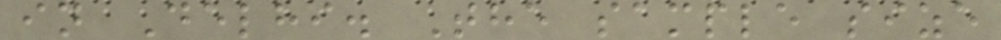in Delhi. The sample size
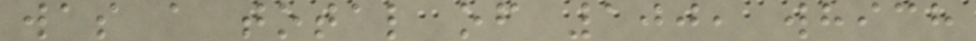was a total of 100, which
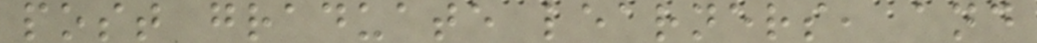post graduate learners, and
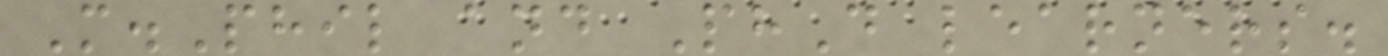M.Phil and PhD learners.
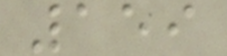159
